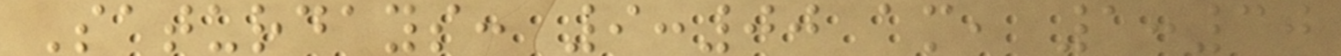Saturdays: 9:00 am, 1:30
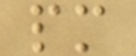pm
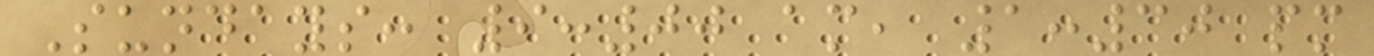Sundays: 9:00 am, 1:30 pm
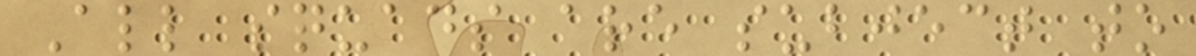All squads are subject to
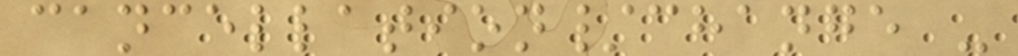cancellation/change -
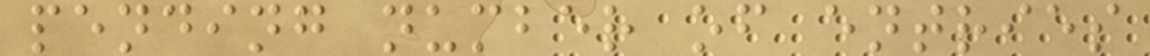pending number of entries
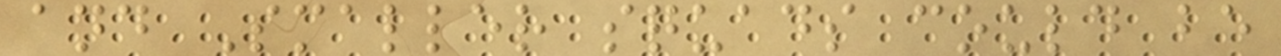and Smaller squads could be
